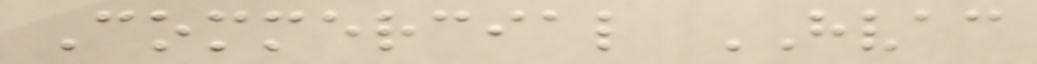Commercial HVAC
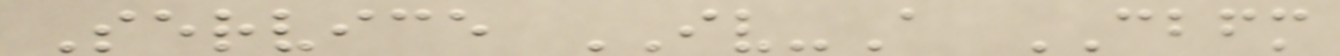Service IV-A CBFM
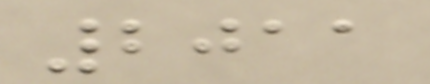2011
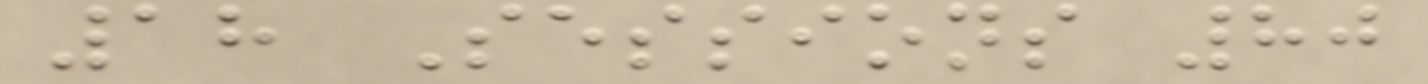18 Sessions 80
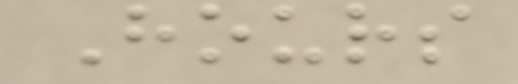Hours
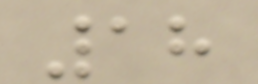18
